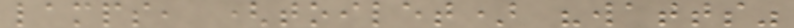lamps, (toilet) "watts"
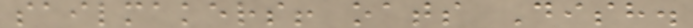sailmakers! oats Dish.
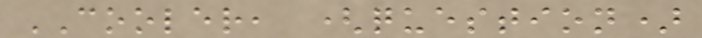COOLER, (question)
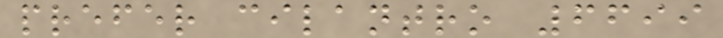prefer cilantro 6699
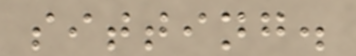sitting.
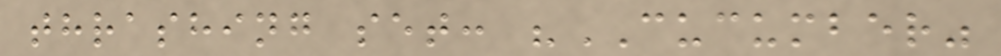thrashing set: "CUCUMBER"
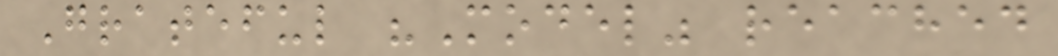Grateful "Model" reached
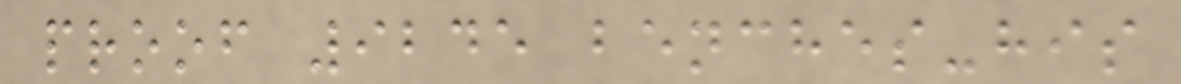proof 9245 benches-his
